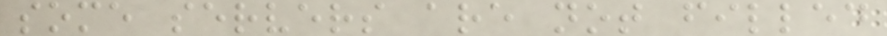some servers are not filled
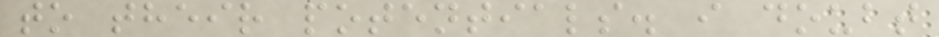to their potentials. i doubt
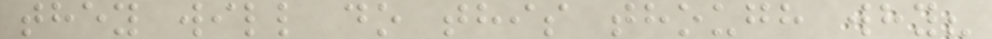they will do this though why?
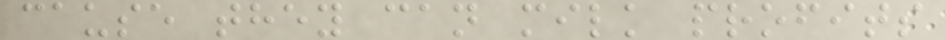cause they can milk profits
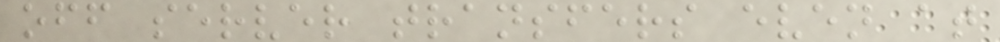off server transfers even at
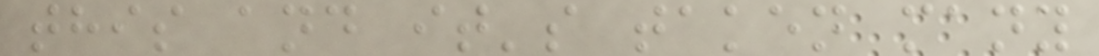this and it's taken many
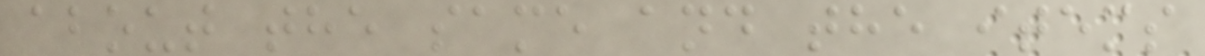about the same and the items
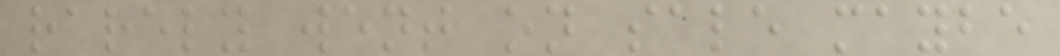rarely went on sale maybe
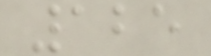125
